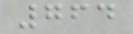764
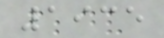1935
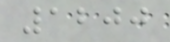1200
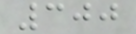300
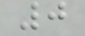0
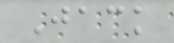Jack
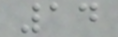14
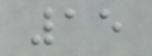15
